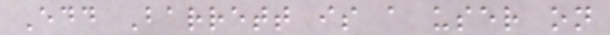Edd Barrett is a user on
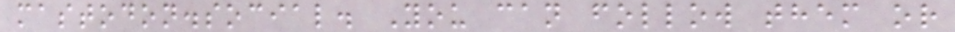mastodon.social. You can follow them or
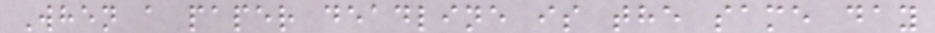When a paper deadline is the same day
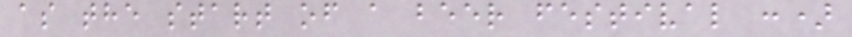as the start of a beer festival :)
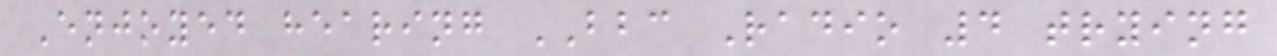Enjoyed hearing BBC Radio 4 trying
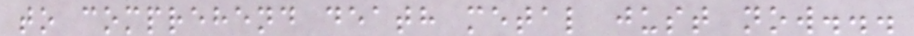to comprehend death metal just now...
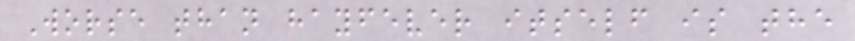Worse than hayfever itself is the
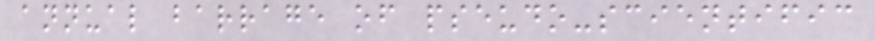annual barrage of pseudo-scientific
